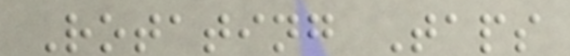Rotating Taps
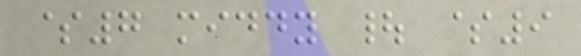$7 middy | $9
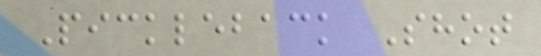Pickleback Shot
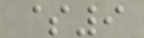$9
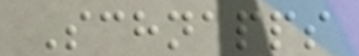Schnapps
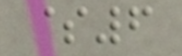$6
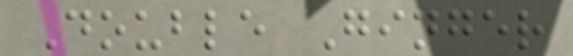Double Ginger
